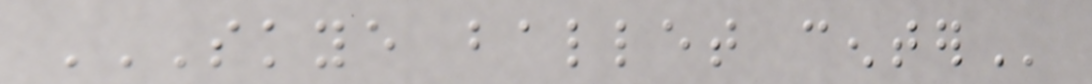SKYE BALLET CENTER
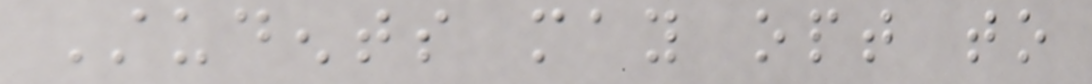Students may opt to
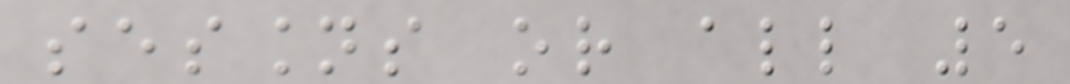sessions or all 5
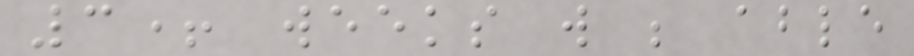3+ weeks will be able
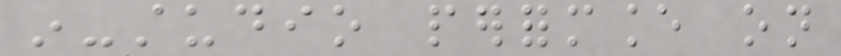in-studio performance on
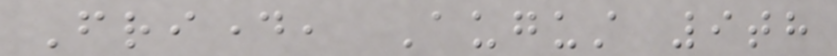Friday, August 9th
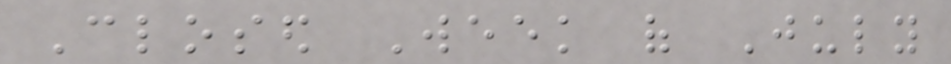Closed Week of July
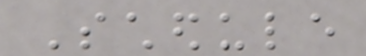Schedule
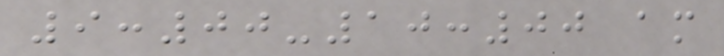9:00-10:00 am
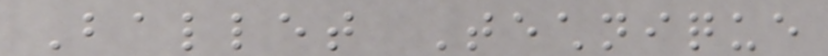Ballet Technique
